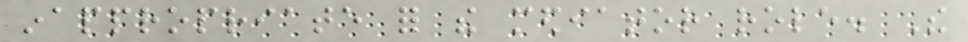inappropriate for the mediator role. The
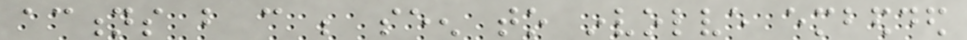actions but can be seen to involve embedded
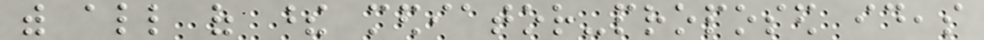with all of these mediator-proposed ideas
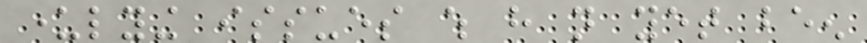underlying issues which have not yet been
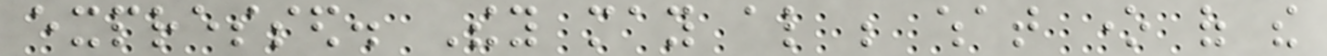expressed. They may also be what one of the
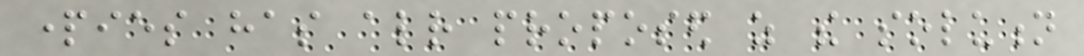parties has already proposed as the solution
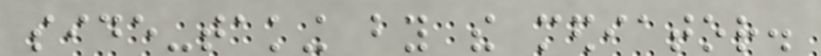side-taking by the mediator.
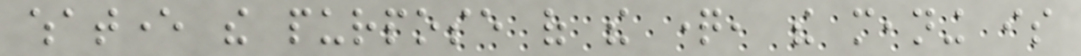whatever the purpose of the question, the meaning is
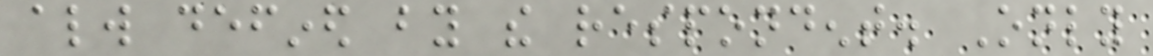always defined by the respondent. Only
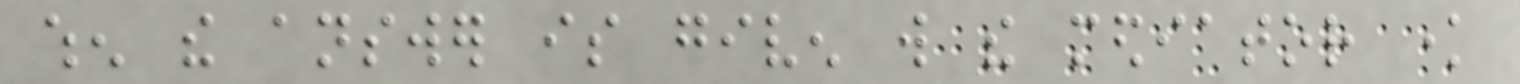when the answer is given will the mediator know
